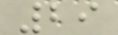29
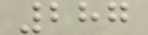287
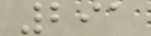291
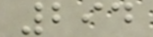294
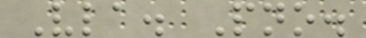Vla. Pno.
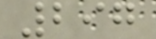297
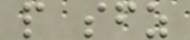p sfz
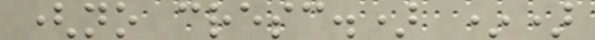(no cresc.) *)
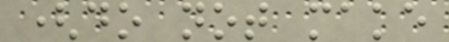(do not make
